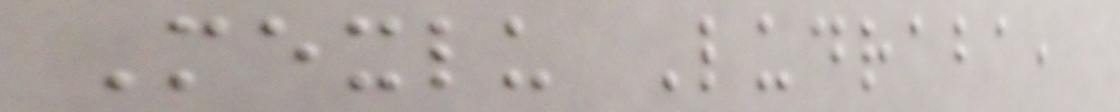Mexlu Ludraba,
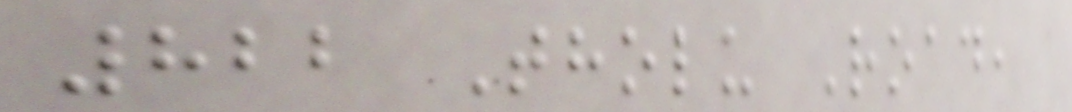822 Tholu Road,
